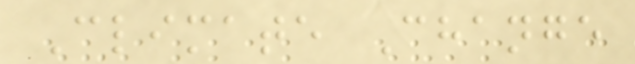Climate Change
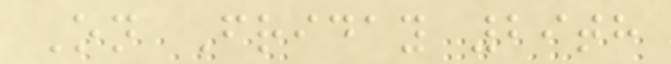On Friday 29th
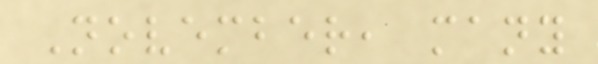November, many
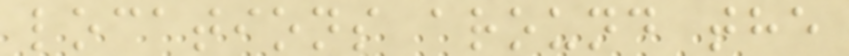locations around the
